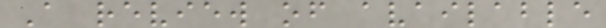A review of available
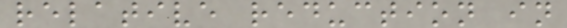relative reduction in
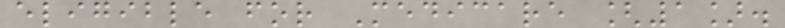eligible for Medicare [1].
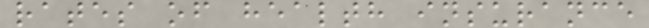rates of health insurance
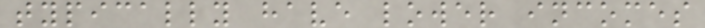typically have lower incomes
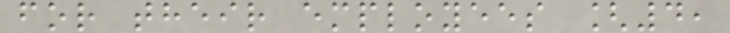for their employees [4,
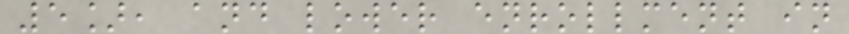5], and lower enrollment in
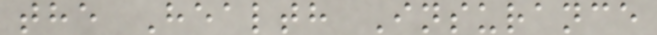the Health Insurance
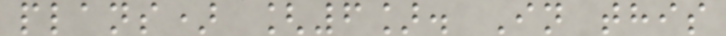plans) [6]. In this
